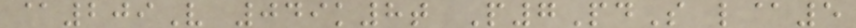@209V 049k8t P7PdS l@5
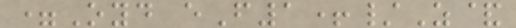=Oyd eF1+/Z&
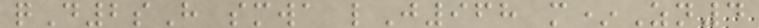qD2sH smwa lJ968 m*Zn4
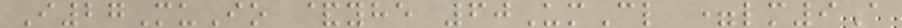I27MuIo &yhe 60UmCl =lm9A
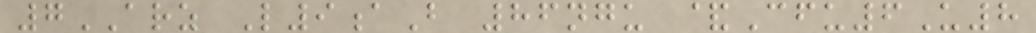7ARZ L9aB 86ngu &Cfu6U8
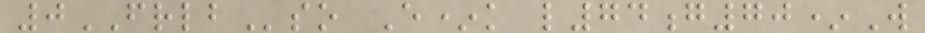0FRLBso E*k l74g70*W
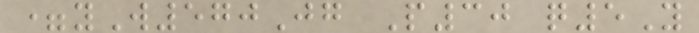=yW570Jg P30 q5Y
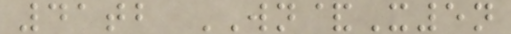41tb WN&X5n
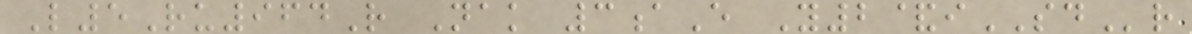L5Ru964R Nak 3aE Y2&iSDr
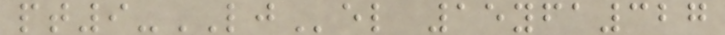pt9-LJel 15yfa327
